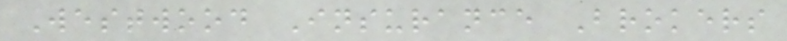Westwood Insurance Brokers
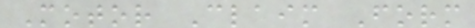Motor Claim Form
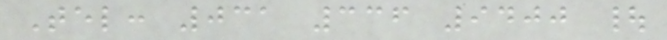Tel: 031 336 9400 |
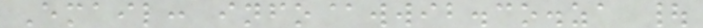Email: info@wwib.co.za |
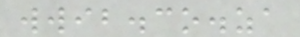wwib.co.za
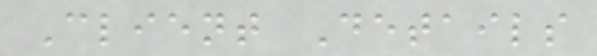Client Details
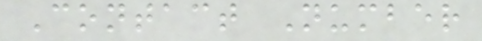Contact Number
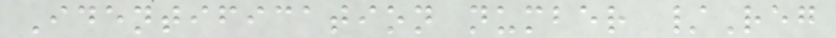Identification number /Reg
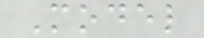Model
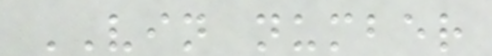VIN number
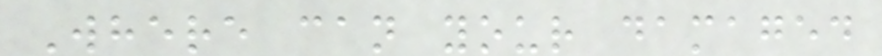Where can your damaged
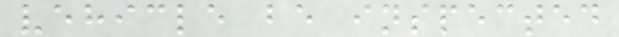vehicle be inspected
